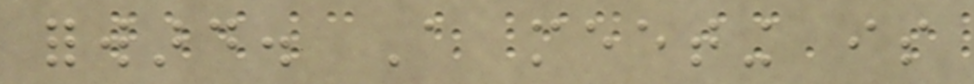forward. A meeting is
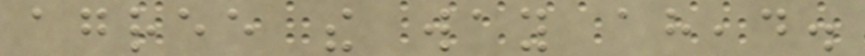agree the way ahead.
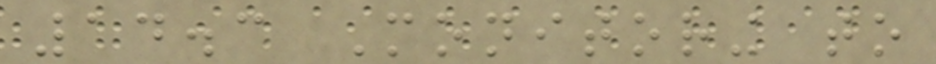14.3 Monitoring to
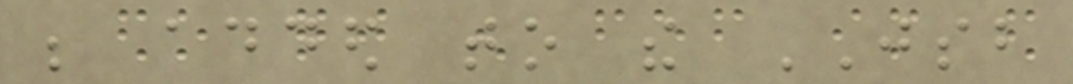be added to the JSB
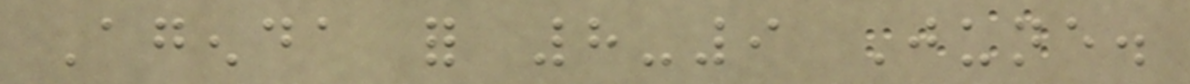Agenda for 8-9 June.
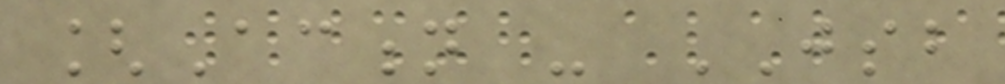[Action - JSB
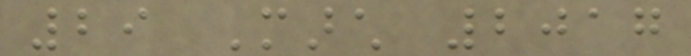29 March 2017
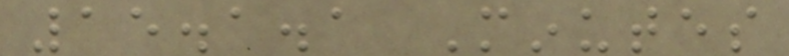15.1.1 Minutes
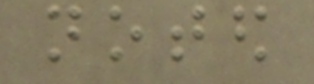noted
